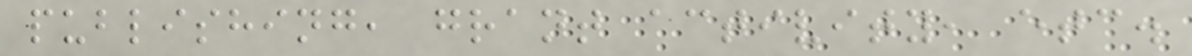publishing, grant activity, etc.
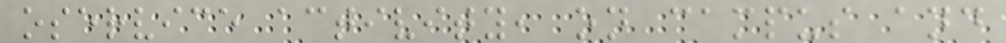oservice activity, on campus and
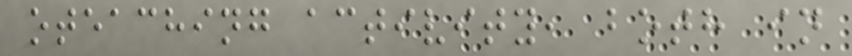oteaching activity, both in
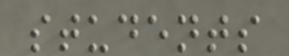students
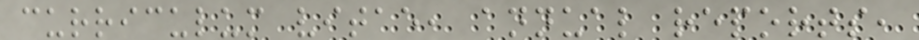curriculum vitae, annual reports,
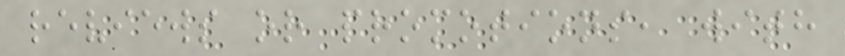reviews or promotions, with
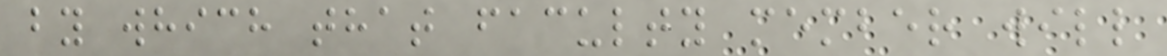by which that faculty member will
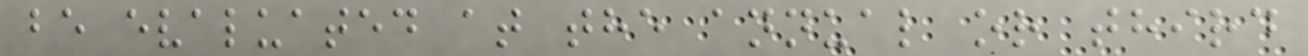be evaluated at the annual or third
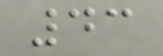43
